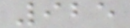925
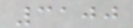3100
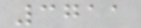3711
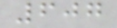607
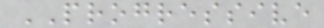PROGRESSIVE
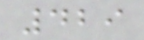429
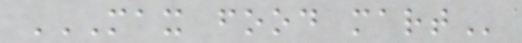MAX FOOD MART
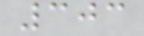303
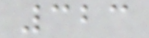323
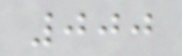000
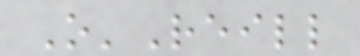O'Reill
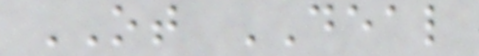OT DEAL
